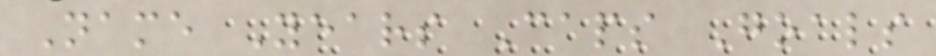Name Years Caps Goals
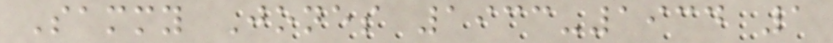Sammy Jones 1933-1934 1
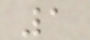1
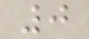0
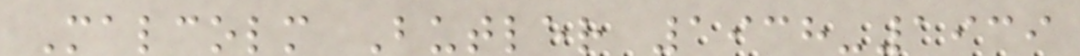Malcolm Butler 1938-1939
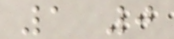1 0
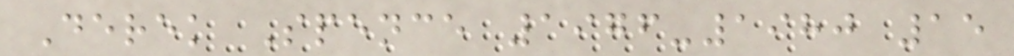Derek Spence 1976-1980 15
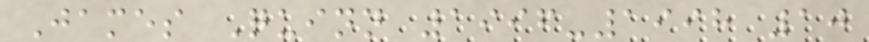James Quinn 1996-1998 10
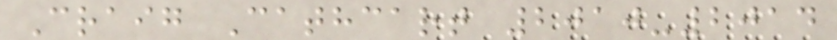Craig Cathcart 2010-2014
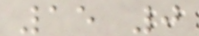15 0
